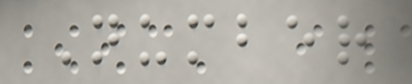Number
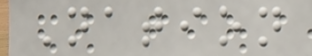Nation
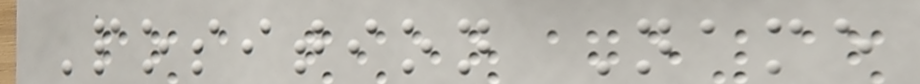Position Name
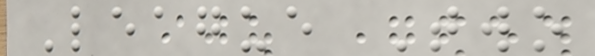League Two
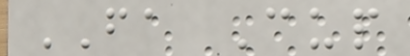FA Cup
